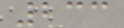233
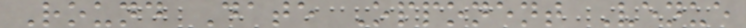Round Date Opponent Venue
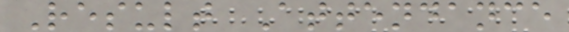Result Attendance
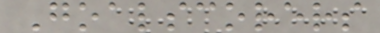Goalscorers
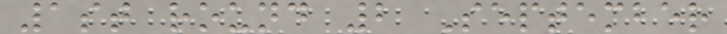1st round 2 September
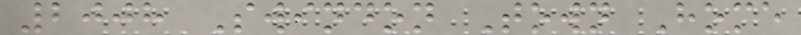2008 Swindon Town Home
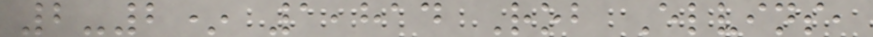2-2* 1,814 Rob Elvins,
